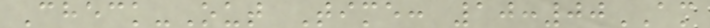Check-Out Time: 10:00AM
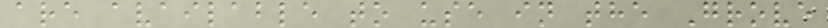are available to use in the Grove
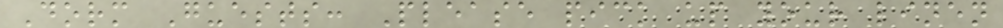Dorm Guests: Please pick up your linen
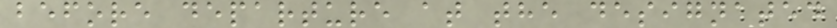before departure at the designated
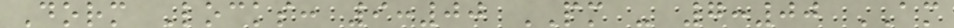Dorm Locks: 9:00 PM - 7:00 AM
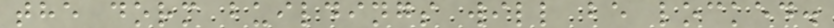the dorm buildings will be locked.
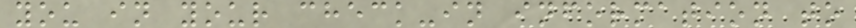you in your check-in information to
